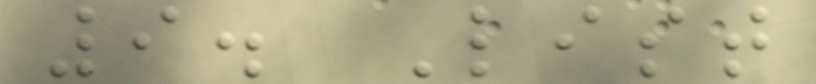9. List
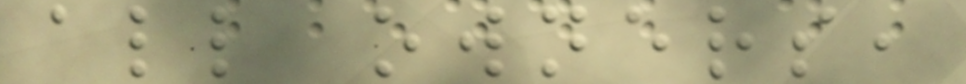all owners,
